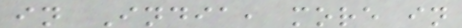in India, more in
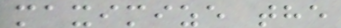maximize the
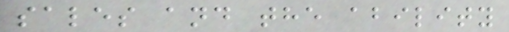sales and the ability
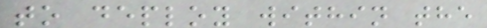to deploy within the
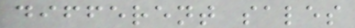different sales
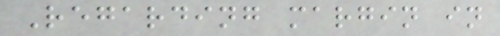Regarding margin in
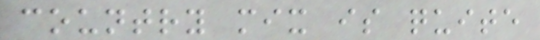country mix is quite
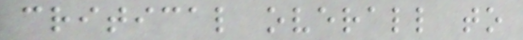critical overall to
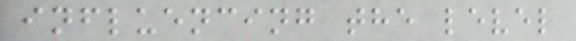influencing the level
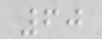60
